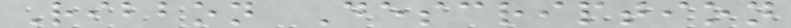Ribbon Description
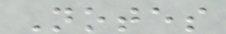Notes
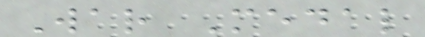War Medal
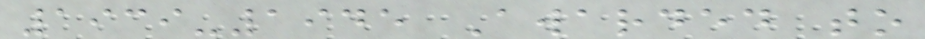1939-1945 Awarded to
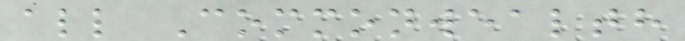all Commonwealth
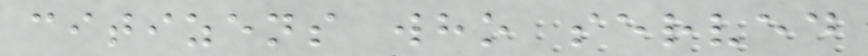citizens who served
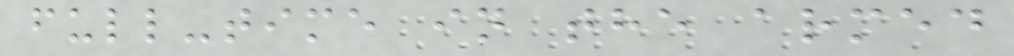full-time in the armed
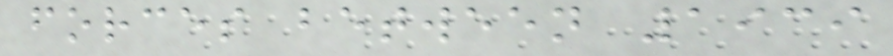forces between 1939
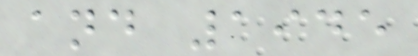and 1945
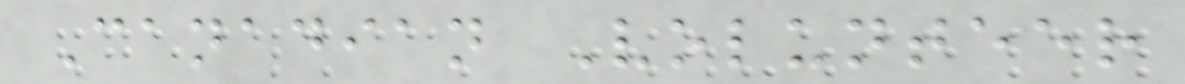Canadian Volunteer
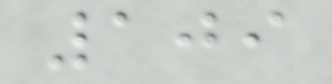109
